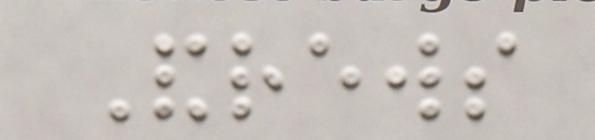Andrews
